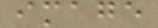image
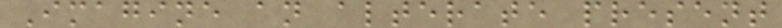Imagine an alterate present
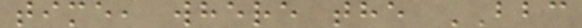time, where the BBC
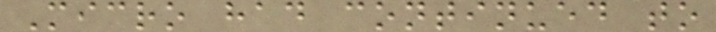Micro had continued to
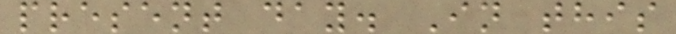present day. In this
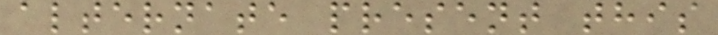alternate present this
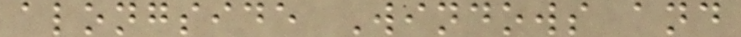alongside Windows and
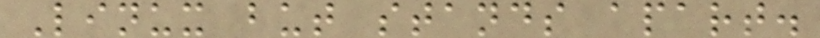Linux but stands apart.
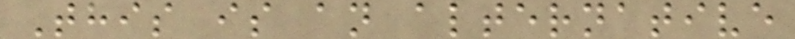This is an alternative
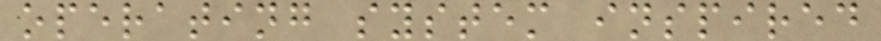operating system inspired
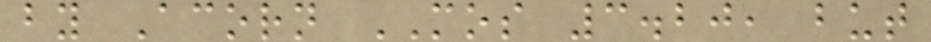by Acorn MOS 3.20, but
